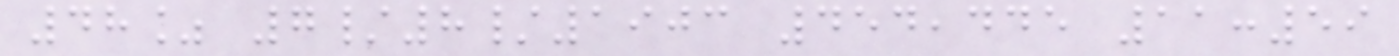48% 7/8/1903 454,445 11:59
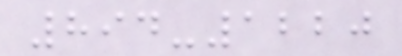894-1220
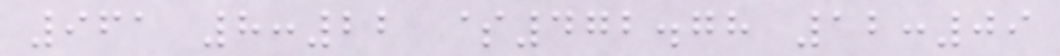961 8:22 $472.78 12:09
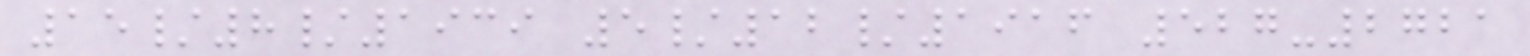15/8/1939 5/12/1916 527-2721
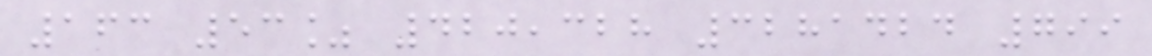163 53% 420,328 3281424 799
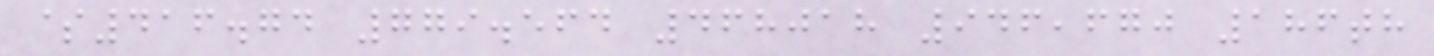$416.74 779.564 468018 946,670 186th
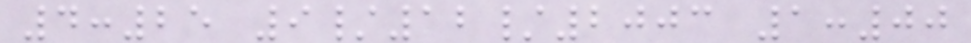4:25 9/12/2003 1:00
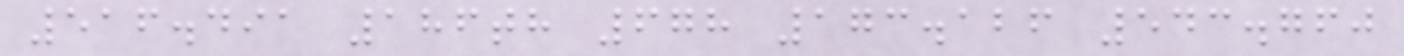516.491 186th 678 173.126 543.760
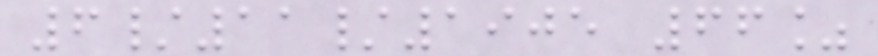6/11/1905 66%
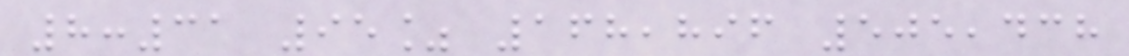8:31 95% 168,896 505,438
